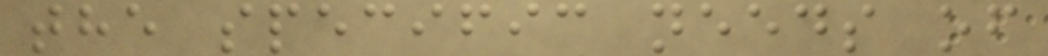the specific needs of
